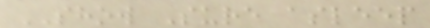SHOW Sure asleep
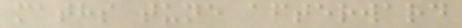maths tune afterward
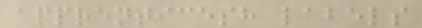apprenticesh labels
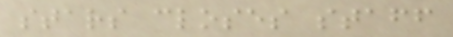stars closes staff
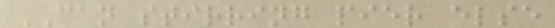CAN stirring pier else
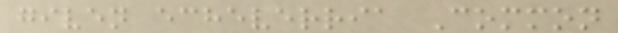given echeverria Common
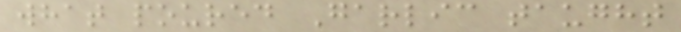what poured Garlic taught
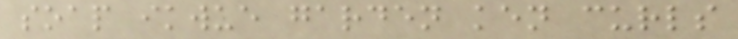soap ikwue garden ken curls
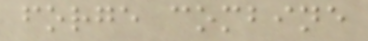forge combine
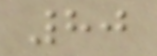80
